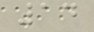14
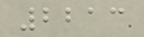2213
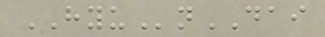HYUnDAI
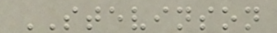STEVINSON
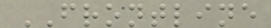FRONTLINE
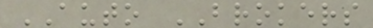AUTO BROKERS
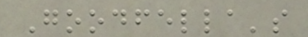Goodfella's
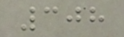308
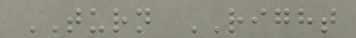TURN RIGHT
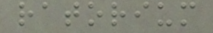ratorium
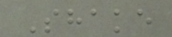Shake
